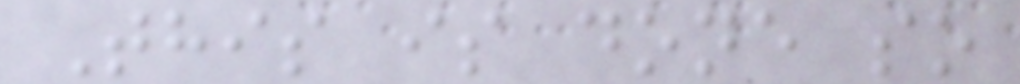This is done so
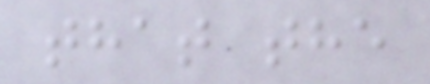that the
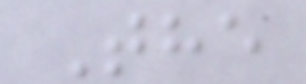The
